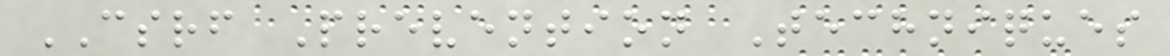CSRF Prevention Techniques
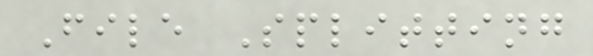File Splitting
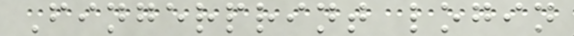Fingerprint login
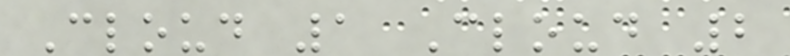Cloud 1 Cloud 2
